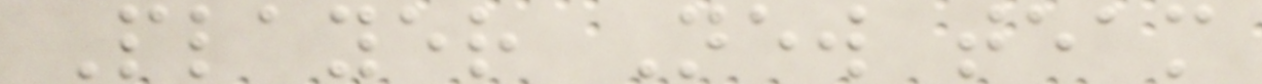Player New team
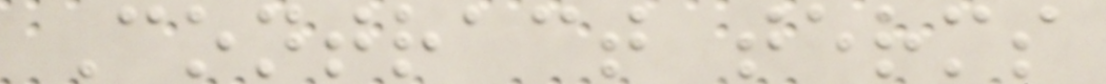Contract terms
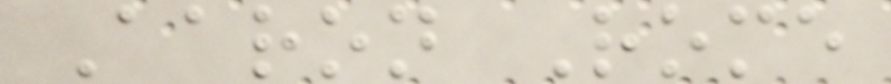Aaron Rome
